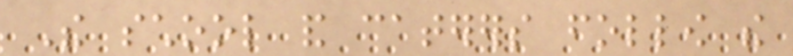The school and caterers follow the
